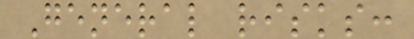General risks:
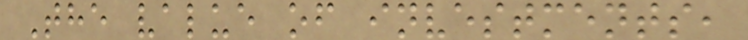The value of investments,
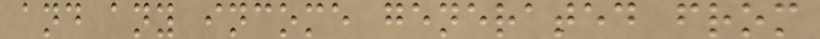and any income generated from
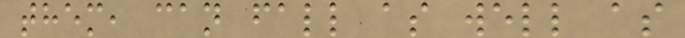them, can fall as well as
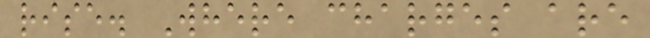rise. Where charges are
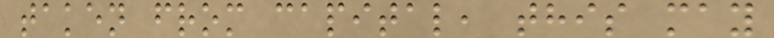taken from capital, this may
